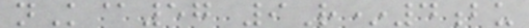nK@57 9R*4bu
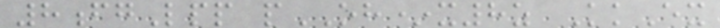8fgLpp pOH*x8z KkEx
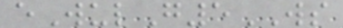eWulG5WS
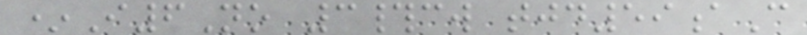*I6No 3#cw tjd59aC
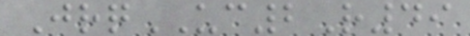JrqUC2R49
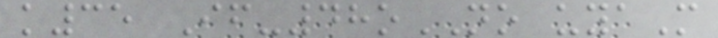k35 If-48oNO uyaM
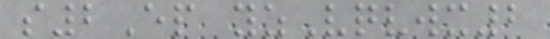s2Ep yzVqvwx2
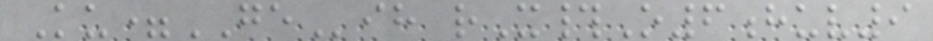Ku=GEih rX#O6huv9
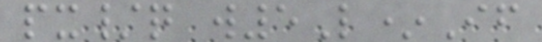px/q w5L*If
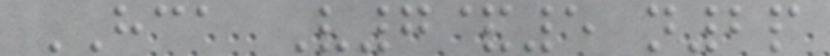HCA V7&5 n2p
